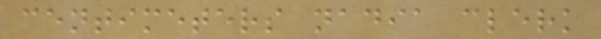centimeters nadia clerk
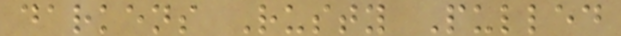darkens Rusty Pulled
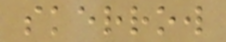skerrow
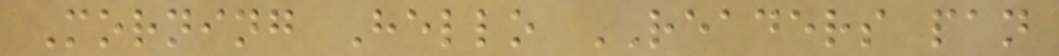Morning Hello READERS pan
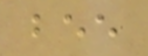bee
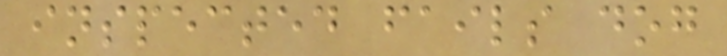inspected fails dog
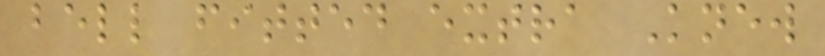bell fitted extra Knew
